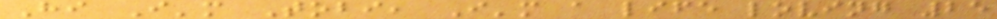Hi I'm Tobi, I'm a life loving 25
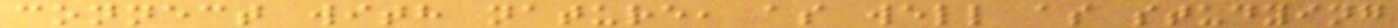connect with nature, as well as studying
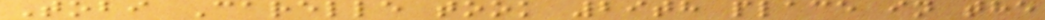Tobi Carelle took 29th place in the
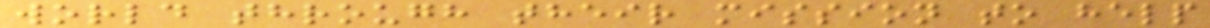world through their mission to help
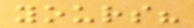yours?
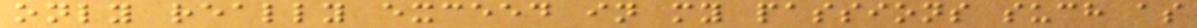only really exceed in my passions such as
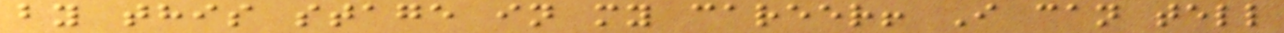by this stage in my career! I can tell
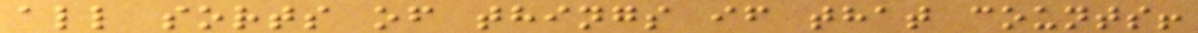all sorts of things if that counts!
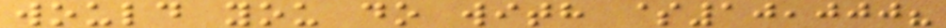would you do with $10,000?
